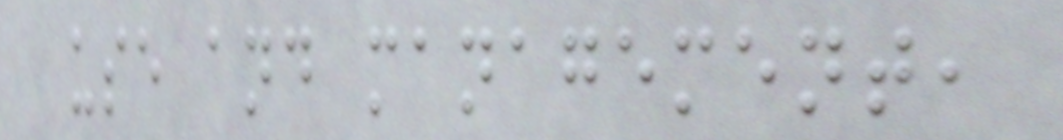use and management,
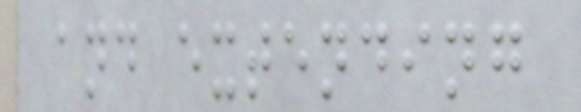and extending
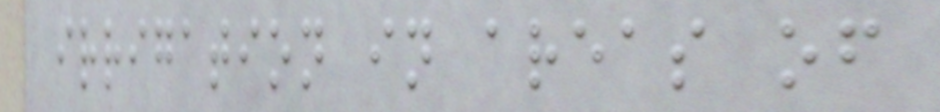irrigation in areas of
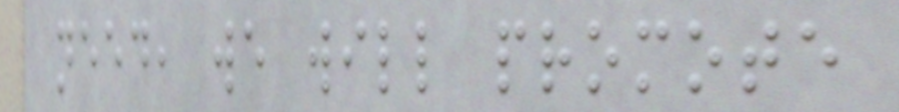need, we will promote
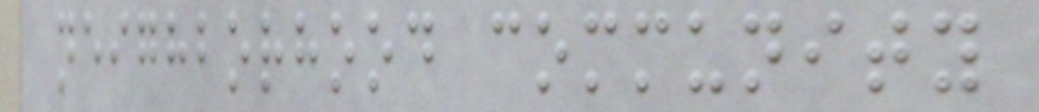neighborhood community
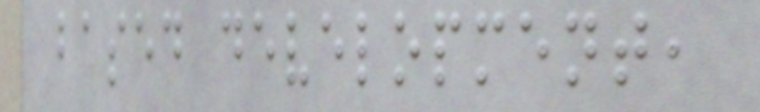based development,
